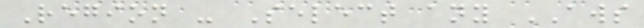Region - Select any AWS
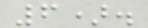6).
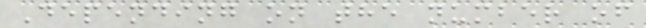Depending on the number of
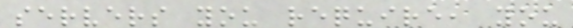servers you require, you
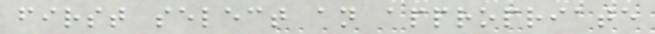first select an appropriate
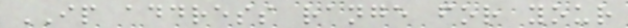IP address range for your
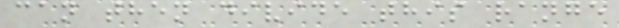can then divide this range
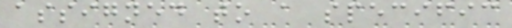assigned to a specific
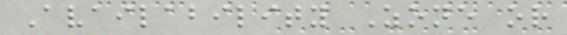Availability Zone or
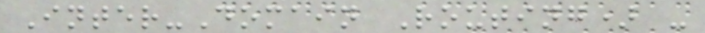Inter-Domain Routing) -
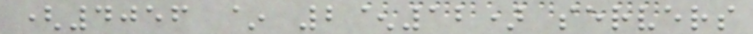(4056 ~ 2^12) servers
